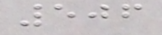506
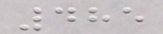485
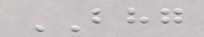BHG
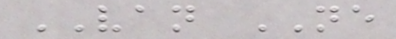VAN NE
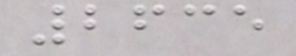2635
